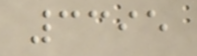3395
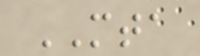MTA
